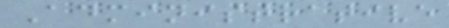Administrative
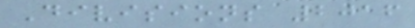Divisions 2016
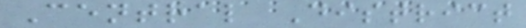Central District
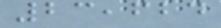23,624
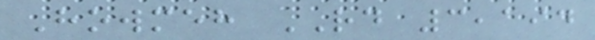Howmeh RD 3,194
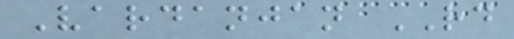Vardanjan RD
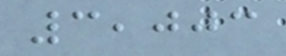3,003
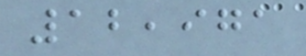12,971
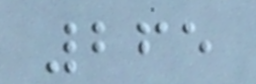265
